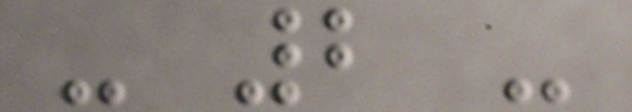- 2 -
